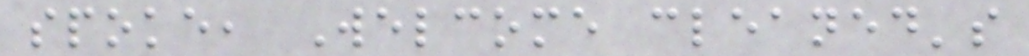spoke, Welcome cleaned's
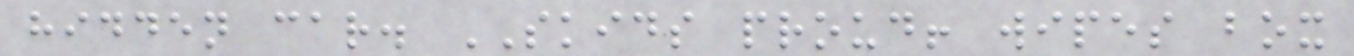hidden car. SKIDS proud! wipes box
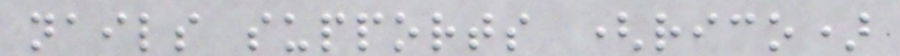nails supports (rico)
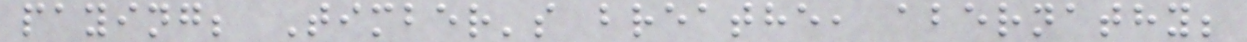paying; Timber's breathe, abernathy;
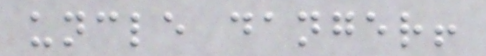uncle danger!
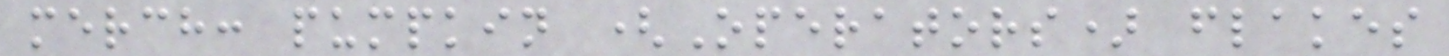merch: pumpkin (Operators) flakes
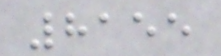8155
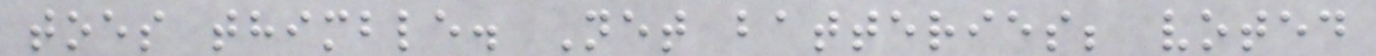toes thimble. Net batteries; voted
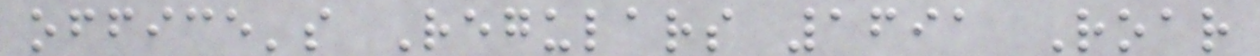office's Regulars 1691 Roar
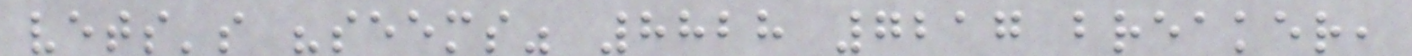vets's "seems" 8828 7217 breaker,
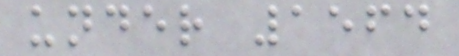under 1564
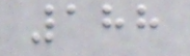188
